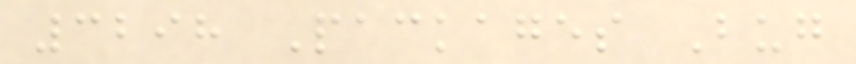3298 Packages Bug
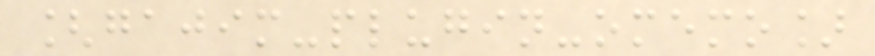[gajim-plugin-omemo]
